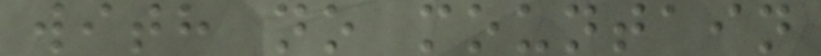with no mountain
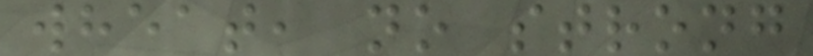wheat, no strong
